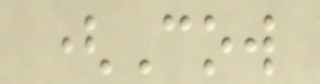(Cow
